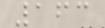163
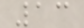13
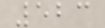523
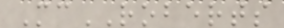McROBERTS
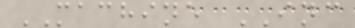MACHINE INC
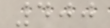400
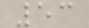53
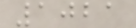1021
